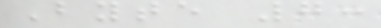Byte 7:
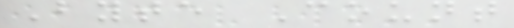Byte Count
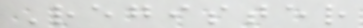Register
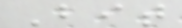Bit
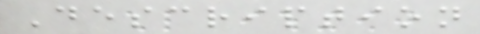Description
